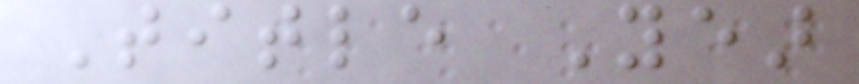Title Year
